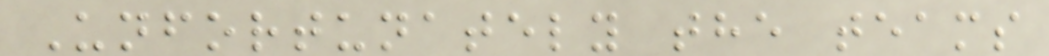Unfortunately the teams
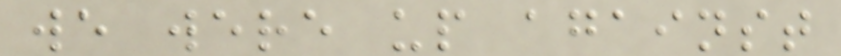we were up against
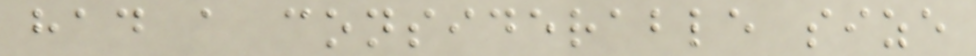had a considerable size
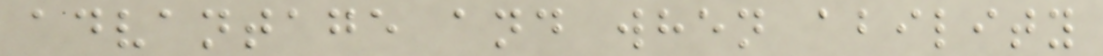advantage and when ability
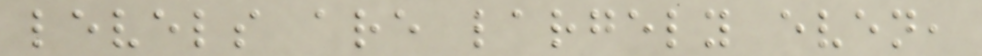levels are largely even,
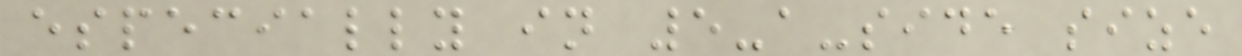especially in 5-a-side size
